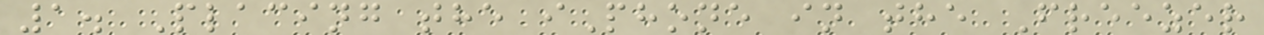1. Placing the iPhone in the Freezer
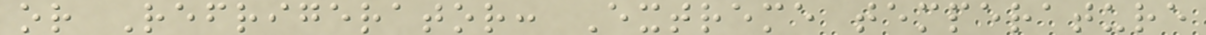or Refrigerator: Extreme temperature
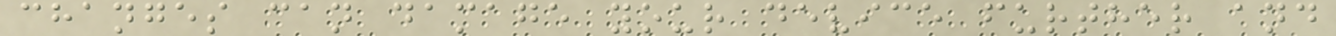changes can damage your device further and
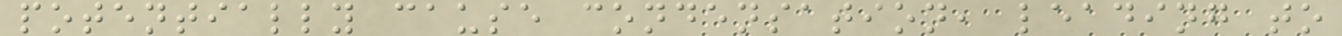potentially cause condensation, leading to
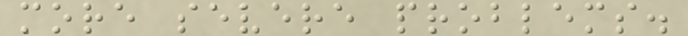more severe problems.
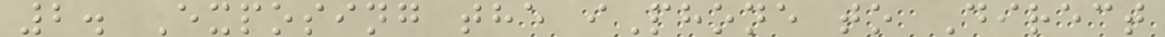2. Exposing the iPhone to Direct
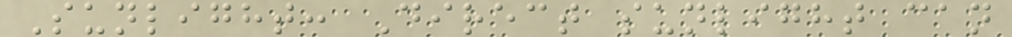Sunlight: Direct sunlight can
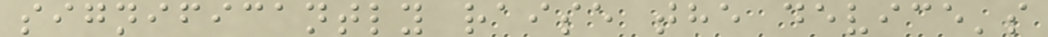significantly raise the device's
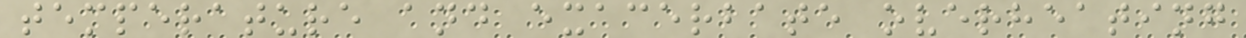temperature and exacerbate overheating
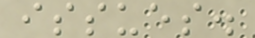issues.
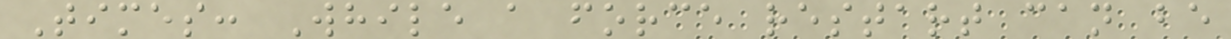Times: While a force restart can be
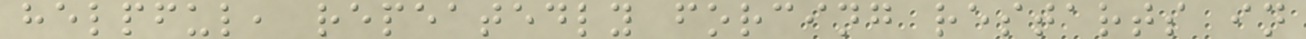helpful, repeatedly forcing restarts in
